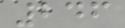246
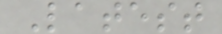Latest
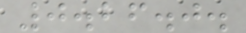0.26.0.
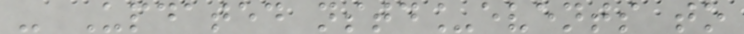- Updated nstd_events to
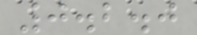0.2.0
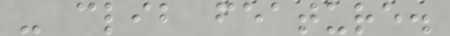- clib feature.
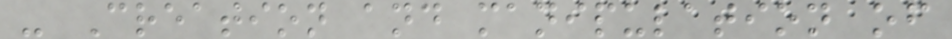- Creation and manipulation of
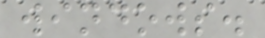windows.
